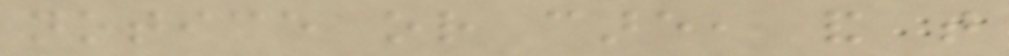notice or care, and that
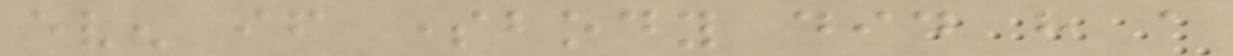even if somebody did have a
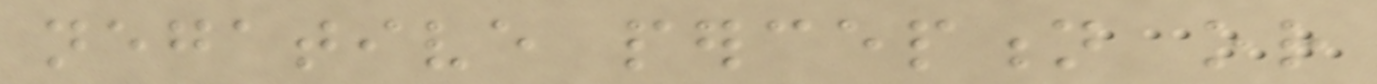negative perception or
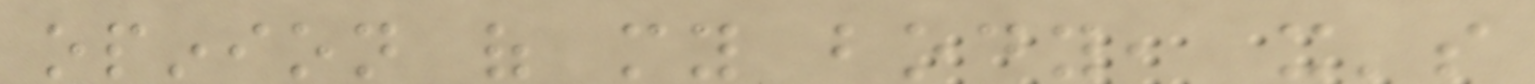opinion of my body, it's
